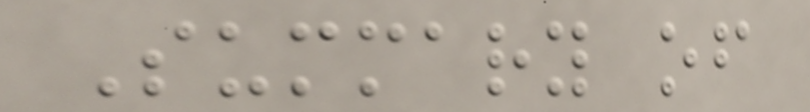Summary of
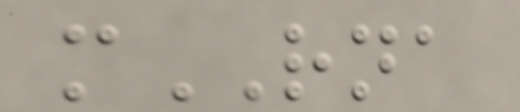mRNA
